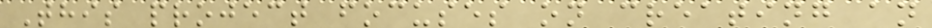This project focuses on creating an
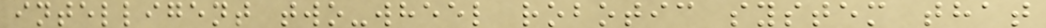intelligent two-wheel robotic system that
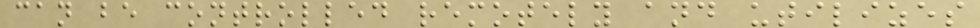can be controlled remotely and utilizes
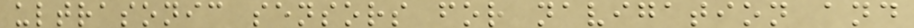ultrasonic sensors for navigation and
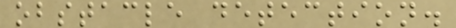obstacle detection.
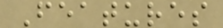Features
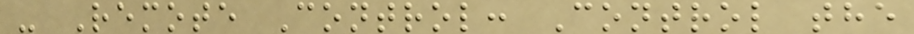- Remote Control: Control the
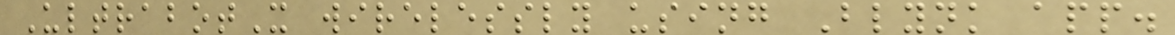UltrabotX wirelessly using Blynk app.
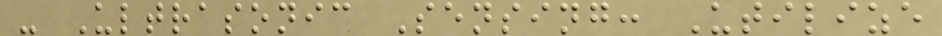- Ultrasonic Sensing: Utilize
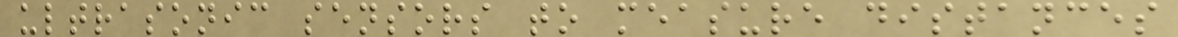ultrasonic sensors to measure distances
